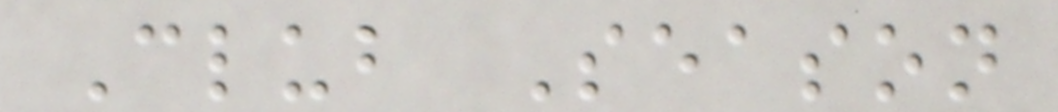Club Season
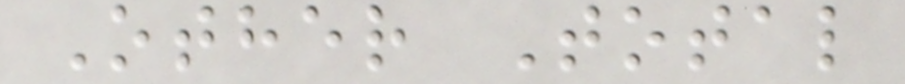Other Total
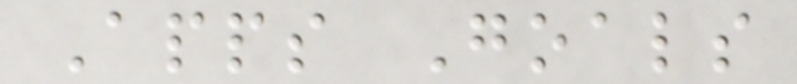Apps Goals
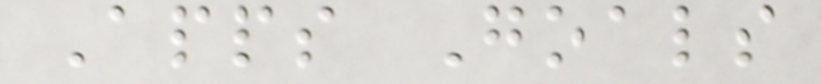Apps Goals
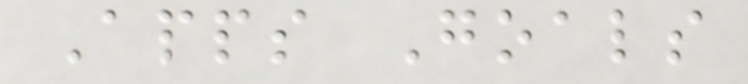Apps Goals
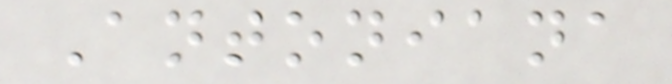Antoniana
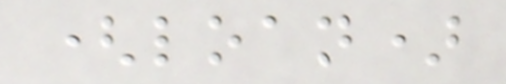(loan)
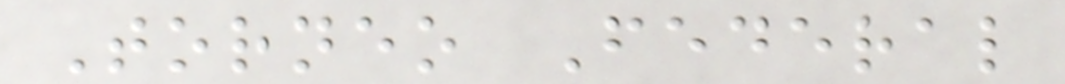Torneo Federal
